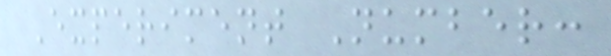Experiment Number:
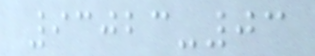93023-03
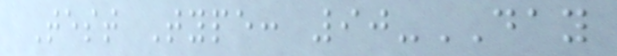Test Type: 90-DAY
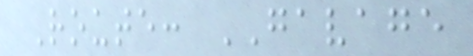Route: GAVAGE
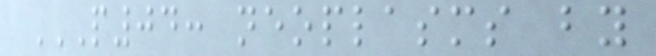P04: NEOPLASMS BY
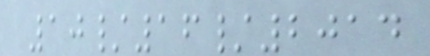10/16/2014
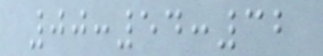00:54:32
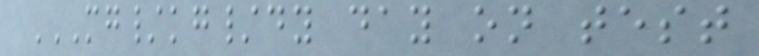MG/KG/DY DAY ON TEST
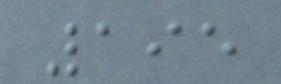195
